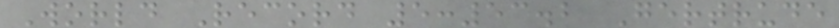World Record 5:53.2 Gertrude
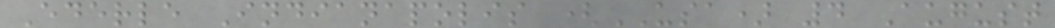Ederle Indianapolis (USA) 4 August
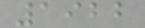1922
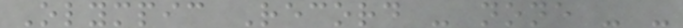Olympic Record - none - -
